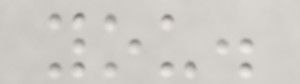you.
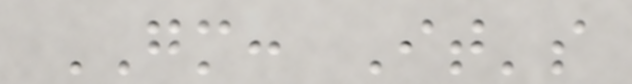GM: It's
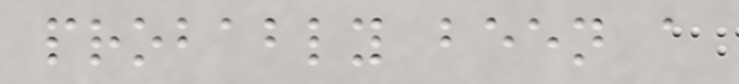probably been a
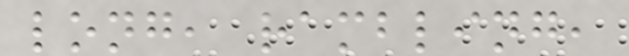long, rambling,
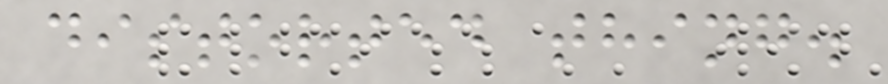distorted thing.
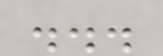...
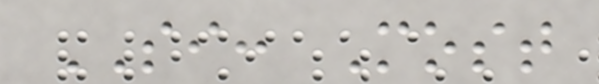SI: Most
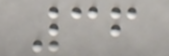36
